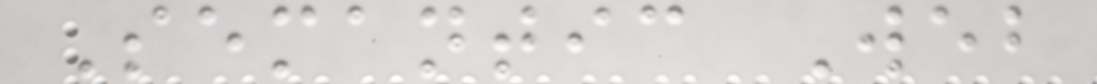Semantic Web
